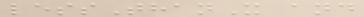lessThanX and
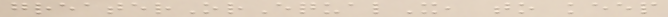greaterOrEqualX, to keep
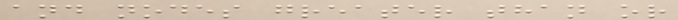and nodes greater than or
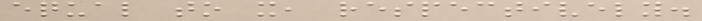equal to x, respectively.
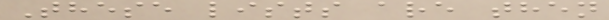These lists are then
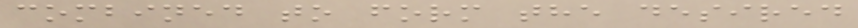combined to form the desired
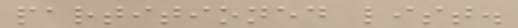partitioned list.
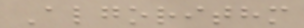Algorithm
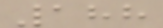188
